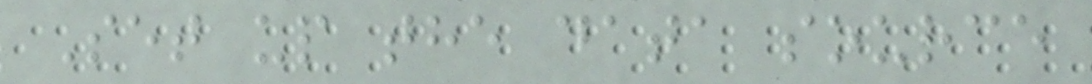Set up the data source
